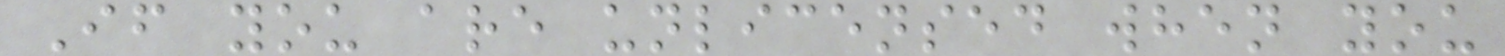If you are unlicensed when you
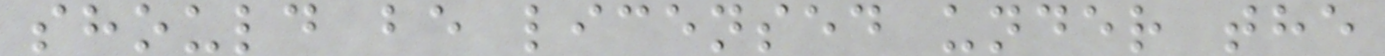should be licensed under the
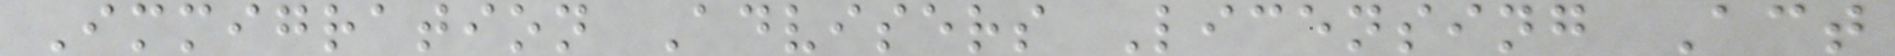Immigration Advisers Licensing Act
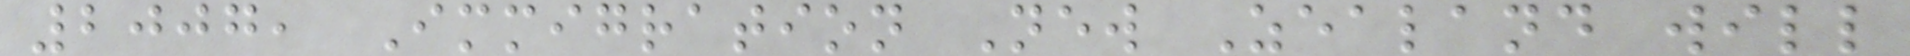2007, Immigration New Zealand will
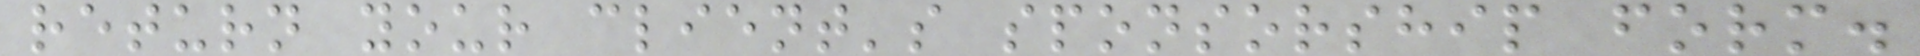return your client's sponsorship form.
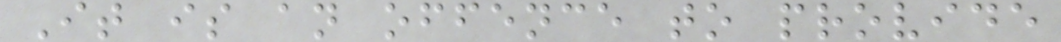It is an offence to provide
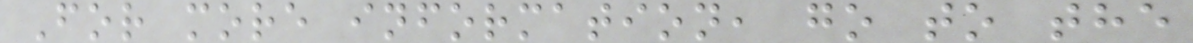For more information, go to the
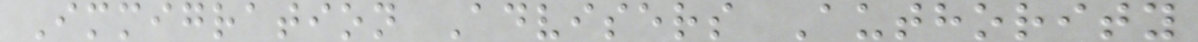Immigration Advisers Authority
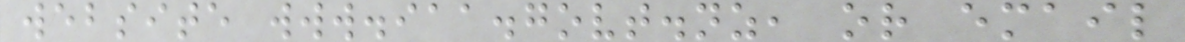website www.iaa.govt.nz, or email
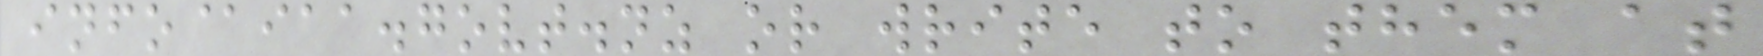info@iaa.govt.nz or write to them at
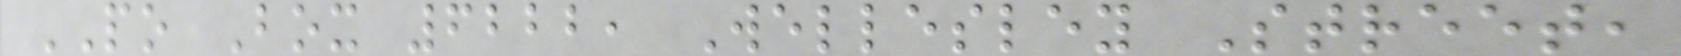PO Box 6222, Wellesley Street,
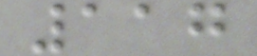117
